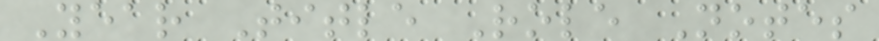Year Title Role Notes
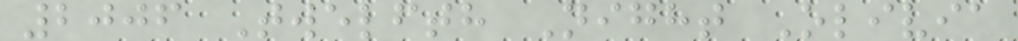2006 Twelfth Night Olivia
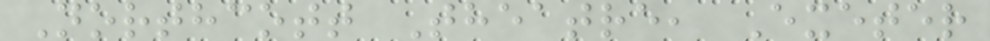Northcott Theatre, Exeter
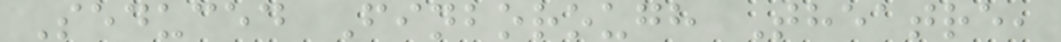Seduced Finborough Theatre,
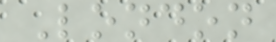London
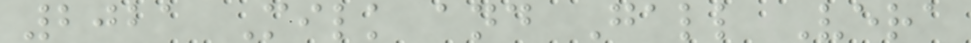2021 Milk and Gall Vera
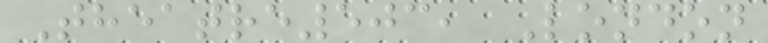Theatre503, London
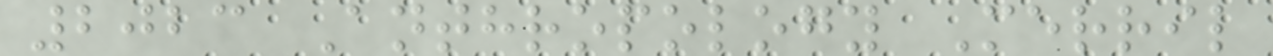2023 Anthropology Merril
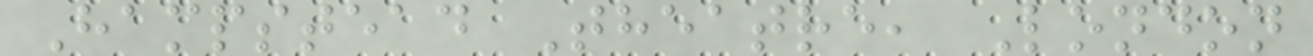Hampstead Theatre, London
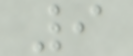9
